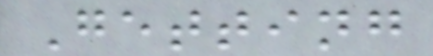Getting
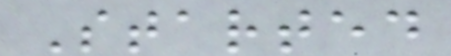Started
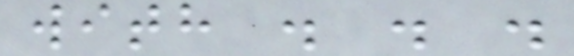with . . .
